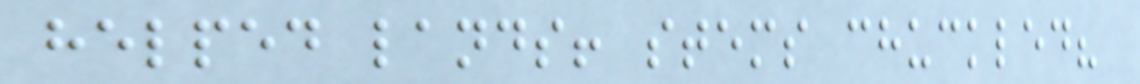helped lands! stems chuckled?
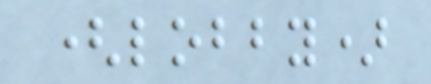(lobby)
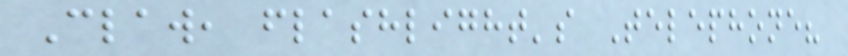Claw, flashlight's Telephone?
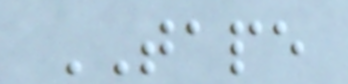TAPE
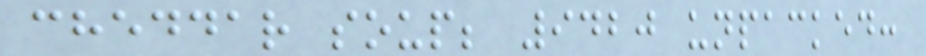cheddar soup; 9420 unpacked:
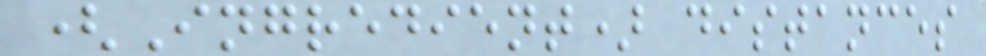(Ingredient) distances
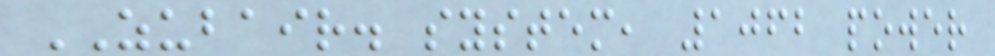ZUBAIR. system, 1062 power
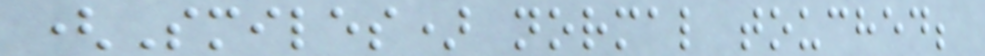(Smiles) normal touched;
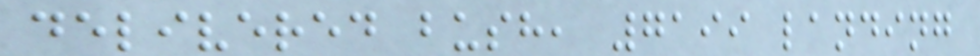delivered bush, 7199 landing
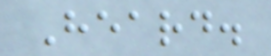Heard.
